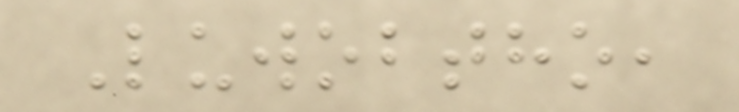Luwobtho,
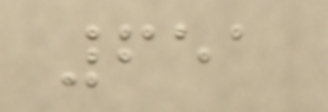651
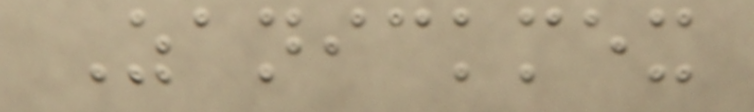Zanickmex
